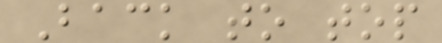Back to top
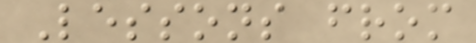Lessons from
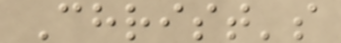Christ's
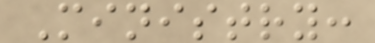Ministry:
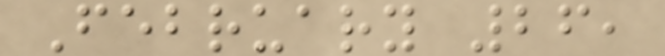February 26,
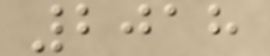2018
